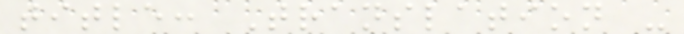title: Translation -
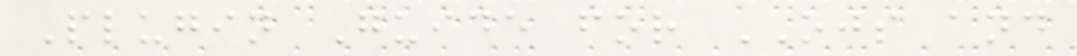Plugin Guide for OJS and
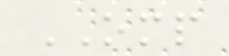OMP
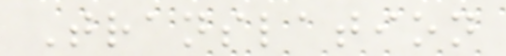Translation
